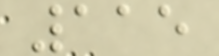115
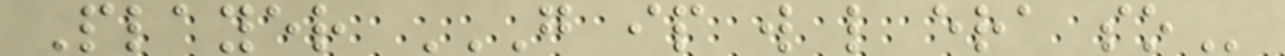Player G IP W L ERA SO
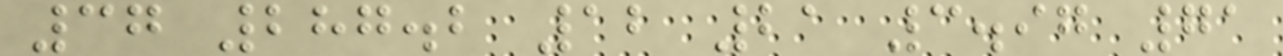37 287.2 12 21 3.97 71
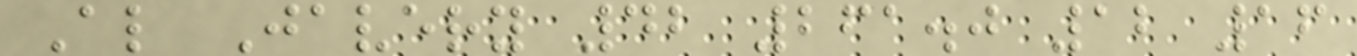Al Javery 42 261.0 12 16
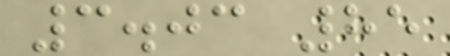3.03 85
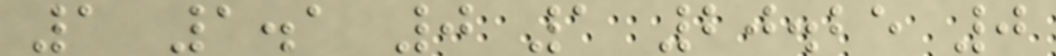1 1.1 0 1 20.25 0
